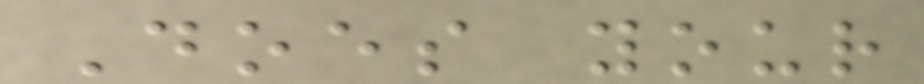Does your
